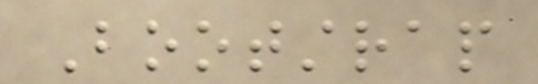Bootstrap
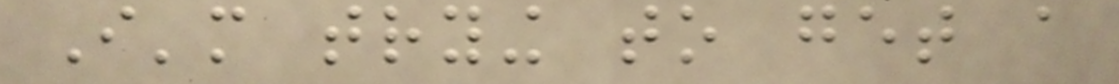I'm trying to get a
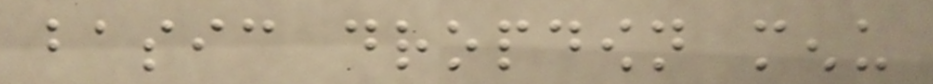basic dropdown menu
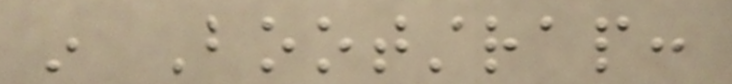in Bootstrap:
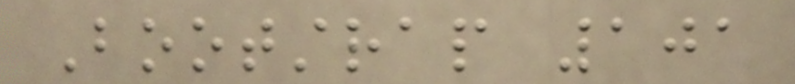Bootstrap 101
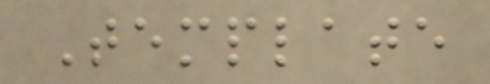Template
